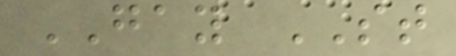GAY ST
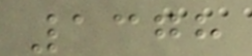1378
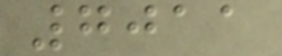7011
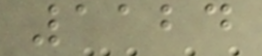1124
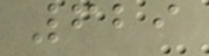629
